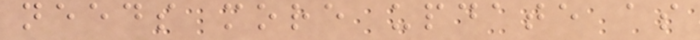needs more update as
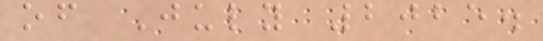of July 2025.
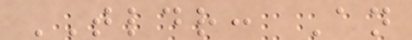TLDR: An
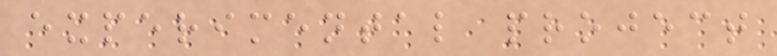experimental project
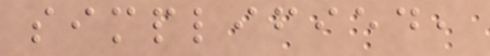simplified,
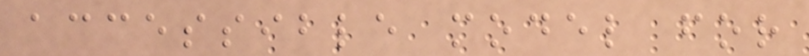accessible model for
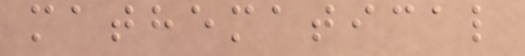mathematical
